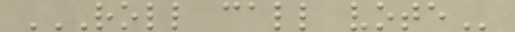ROLL CALL VOTE
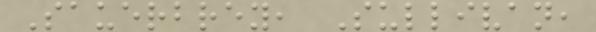Sauerbrey, Sullivan,
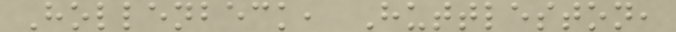Hollenbeck, Huttleston,
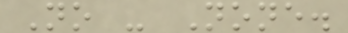No - None.
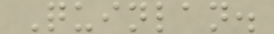Quinlan.
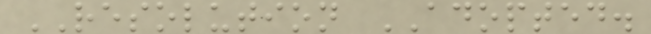RESOLUTION ADOPTED.
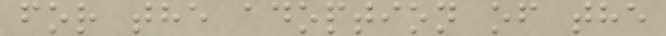for the adoption of the
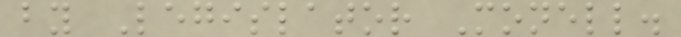by Legislator Monell.
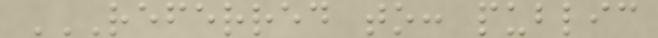REFERRED TO: PUBLIC
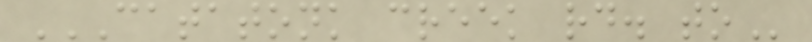CATATONK CREEK RD. TO
